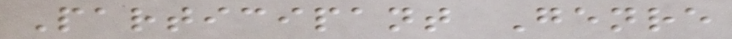Participant Genre
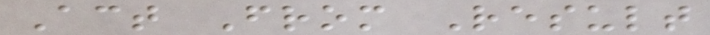Act From Result
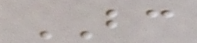BC
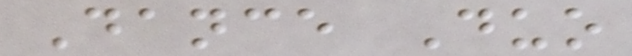Dance Duo
